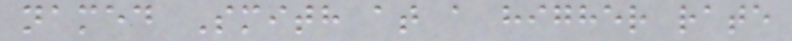named Smith at a higher rate
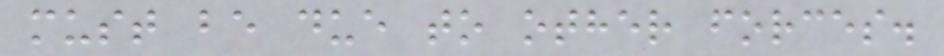must be due to other forces.
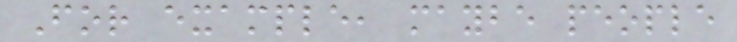For example, maybe people
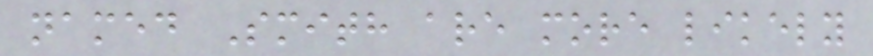named Smith are more likely
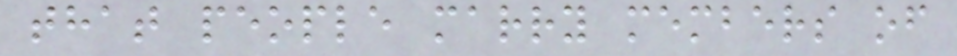that people marry members of
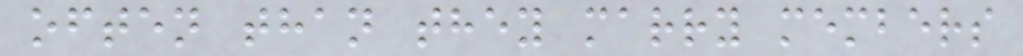often than they marry members
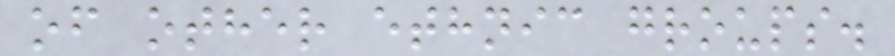of other ethnic groups.
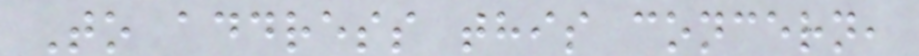To address this concern,
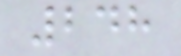248
